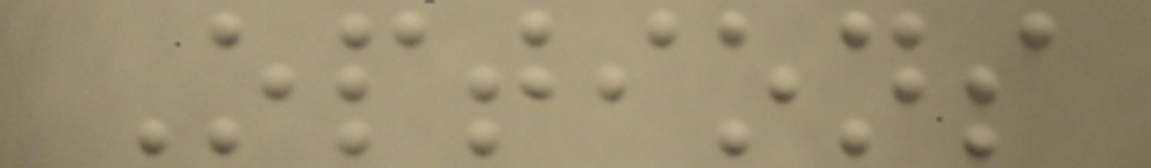Options
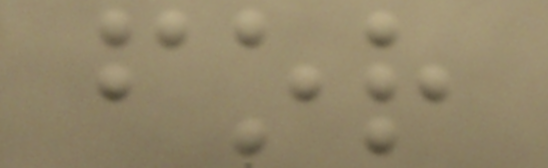for
